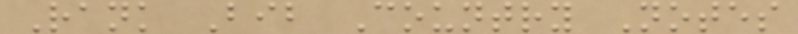Rank Bib Country Notes
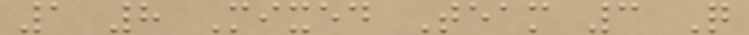1 8 Mixed Team 3 Q
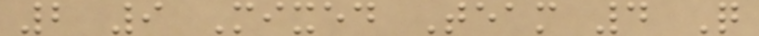2 9 Mixed Team 4 Q
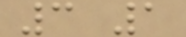3 1
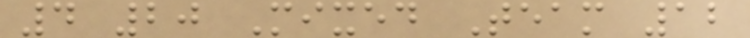4 20 Mixed Team 12
